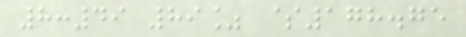8:49 89% $178.75
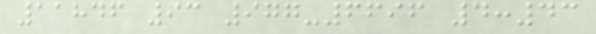11846 93 977-6696 4:43
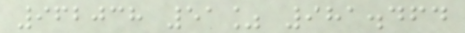962038 51% 981.464
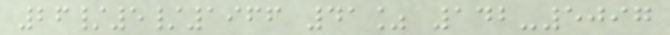26/5/1966 41% 142-5097
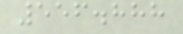556.888
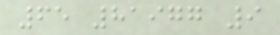65 81977 9
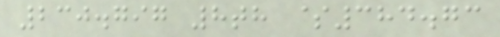230.797 8th $384.73
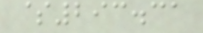$293.31
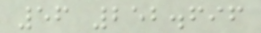56 252.696
